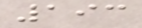193
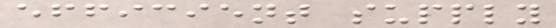efficient supply
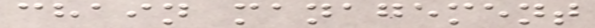chain management
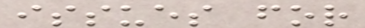issues for
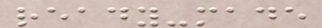ready-made
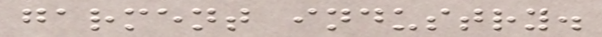garment industry.
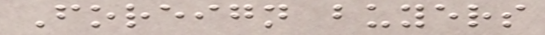Foreign buyers
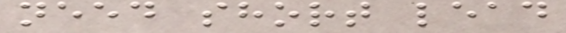need short lead
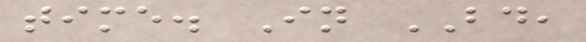time. In BD,
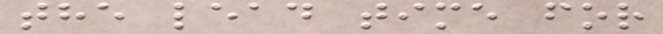the lead time for
